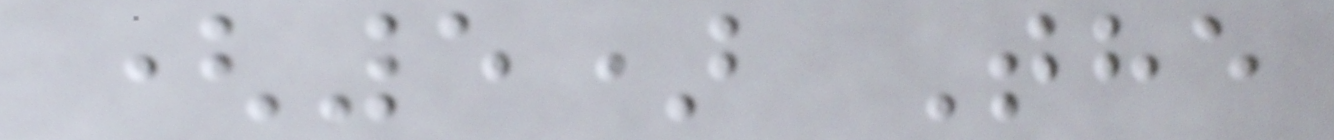(5) The
